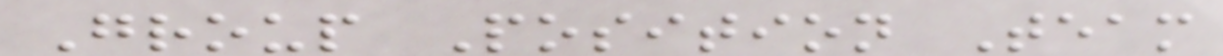Group Position Team
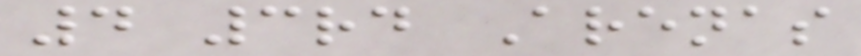4 3rd Arenas
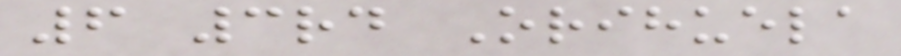6 3rd Orihuela
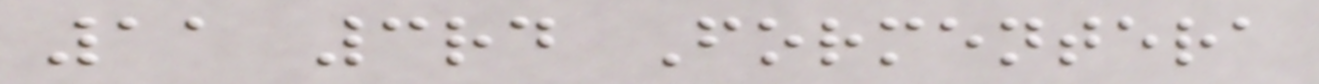11 3rd Formentera
